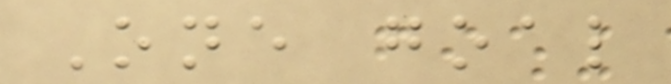One goal
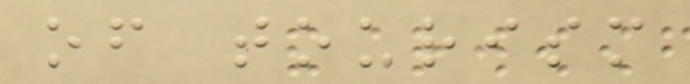of tourism
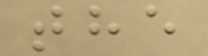the
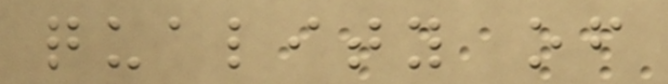quality of
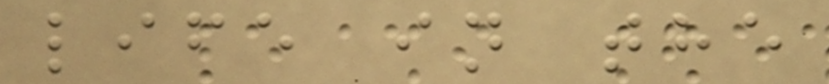life in the
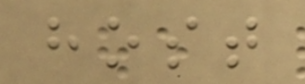host
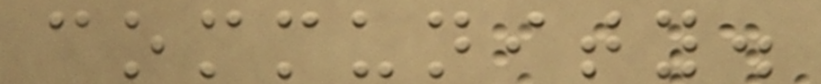community.
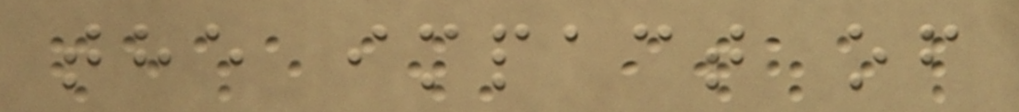the impact of
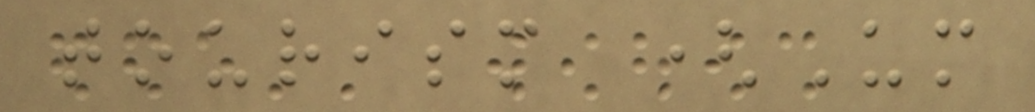tourism (Um
